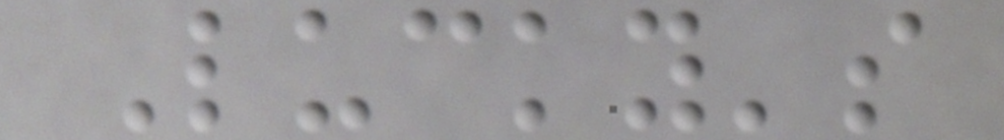Lucky's
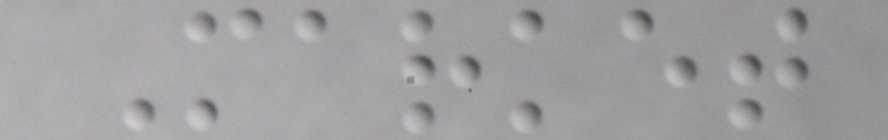Market
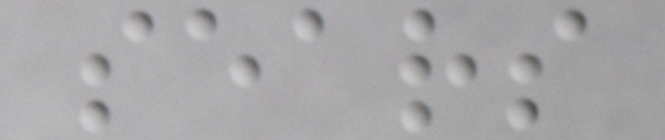sears
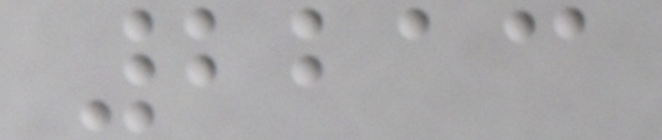2213
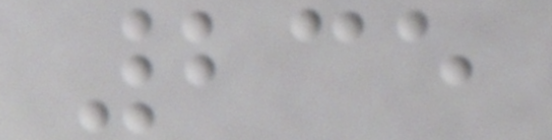235
